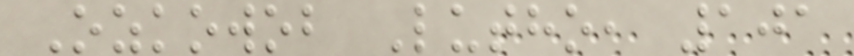Ozkowob Lutho, 101
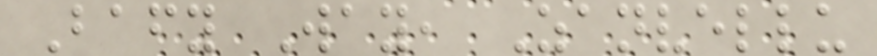Bafy Way, Zanvellu
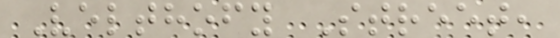Velthofy Street,
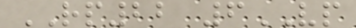RP22 6VP
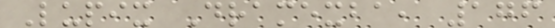Lupix Dramexba, 176
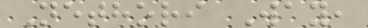Nethori Way,
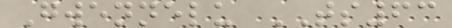Gwennelu TS63
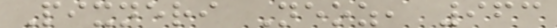Pixneri Neoz, 963
